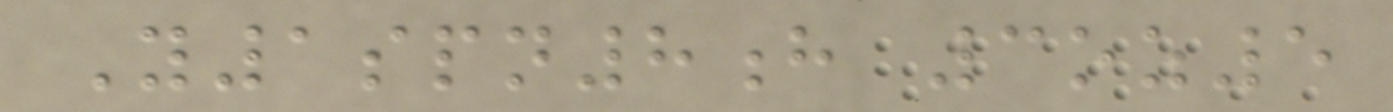Y1spn8h 3oz5
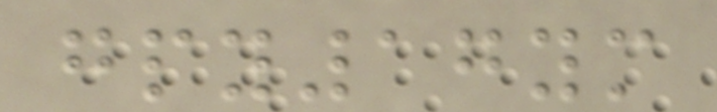gpy17ym
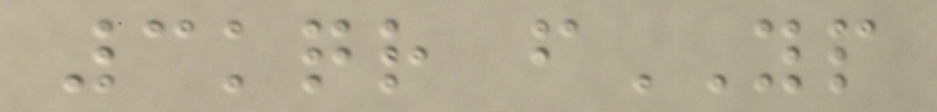3kqr fYP
